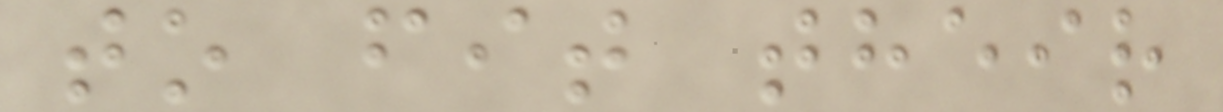to fit their
